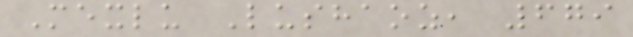Mexlu Lushaoz, 679
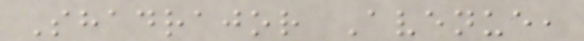Shadrajor Avenue,
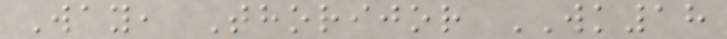Way, Thorijor WK18
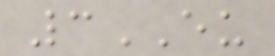3EU
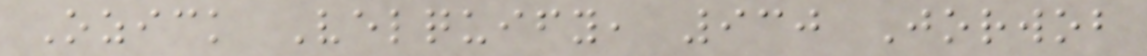Ozick Velquify, 930 Jorwob
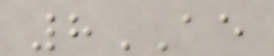8AE
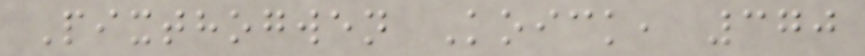Pixthogwen Koick, 370
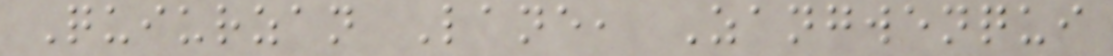Quiurzan Lane, Zangwenqui
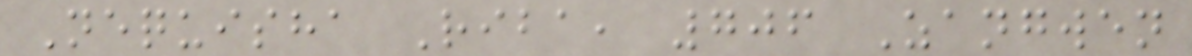Nequisha Riba, 706 Zangwen
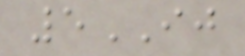5IJ
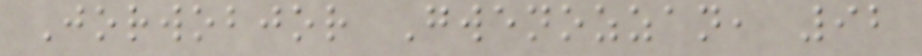Jorwobjor Gwenozzan, 92
